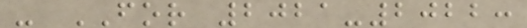- FOR 2021-2022:
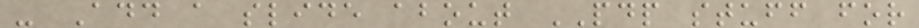- Add a slide about PDP stuff for
